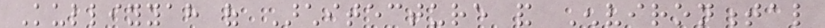Kulliyyah of Architecture and Environmental
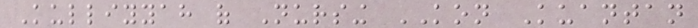Kulliyyah of Nursing KON Kuantan
